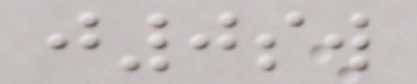j0sw
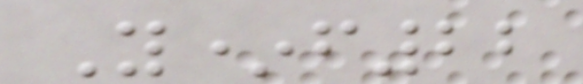Y*f22
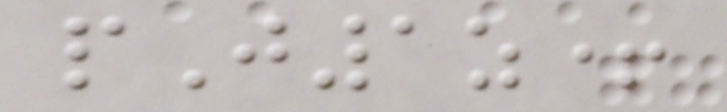pJ1z+
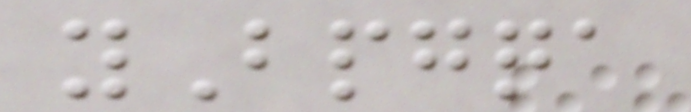yBpgqa
